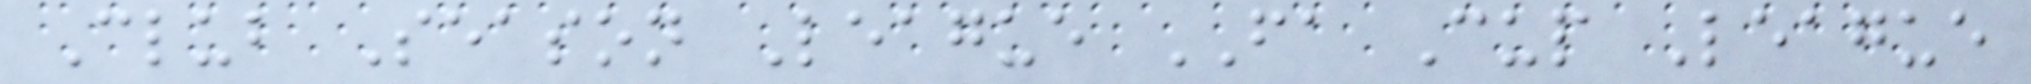Club Season League FA Cup League
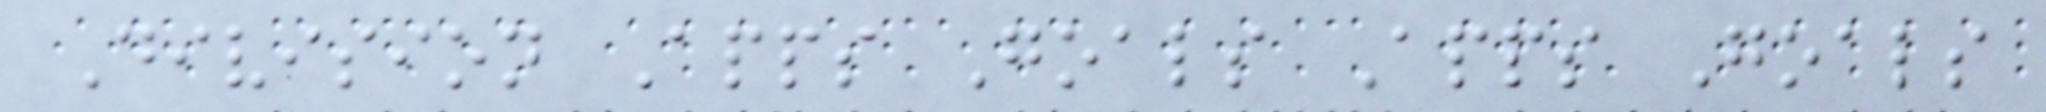Division Apps Goals Apps Goals
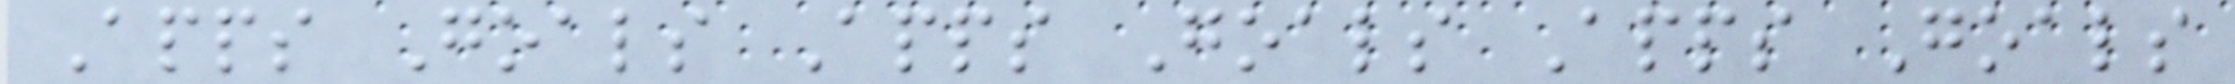Apps Goals Apps Goals Apps Goals
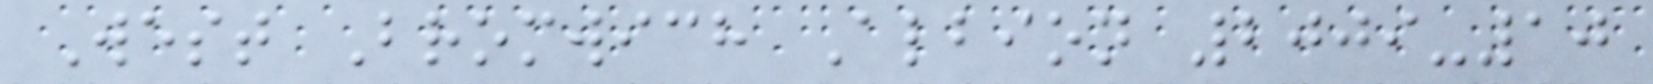West Bromwich Albion 2009-10
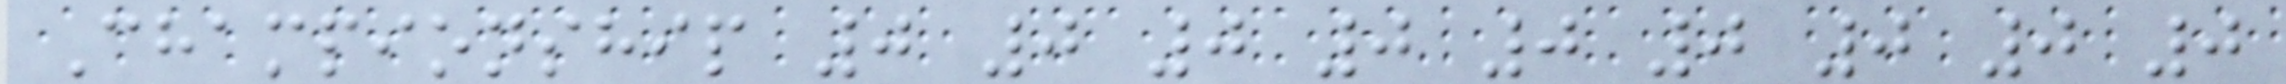Championship 0 0 0 0 0 0 0 0 0
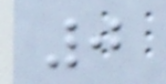0
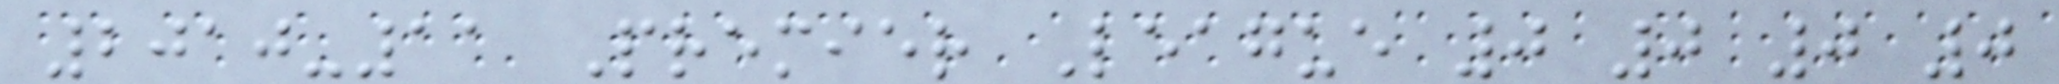2010-11 Premier League 0 0 0 0
